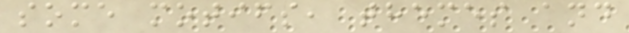some motifs, themes and
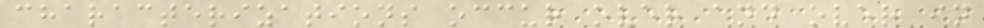characterizations occur over and over in
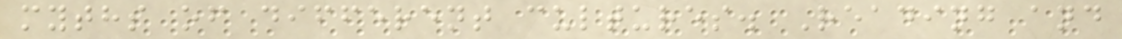myths of different cultures. Reading and
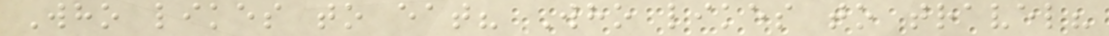Who likes to eat? Who likes to travel?
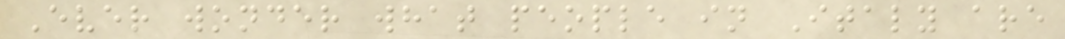Ever wonder what people in Italy are
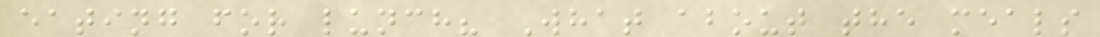eating for lunch? What about the meals
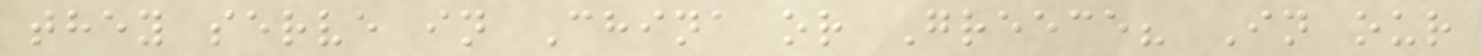they serve in China or Greece? In our
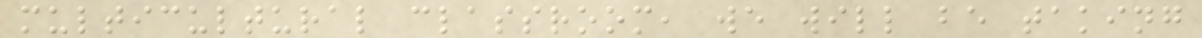multicultural classroom, we will be taking
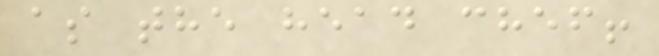as the head chef!
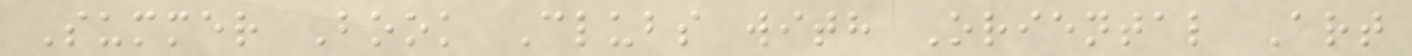Summer Book Clubs with Oriental Art
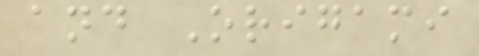and Origami
